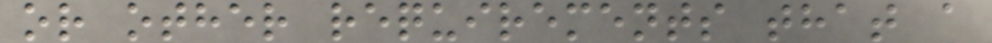or other requirements that a
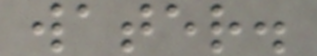water.
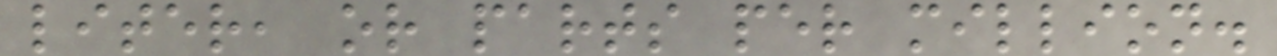liter, or parts per million.
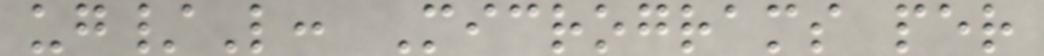ug/L: Micrograms per
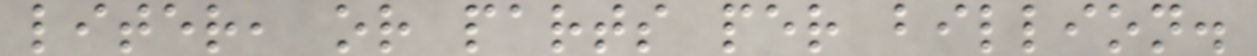liter, or parts per billion.
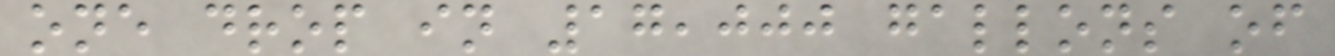one drop in 17,000 gallons of
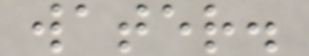water.
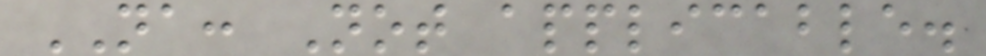NA: Not applicable.
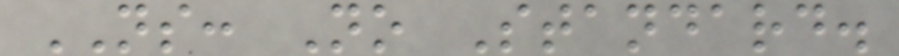NS: No Standard.
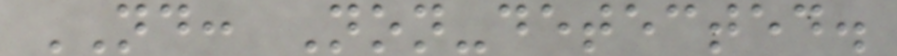ND: Non-detected.
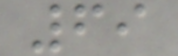69
